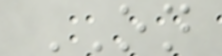ON
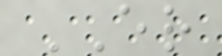ER
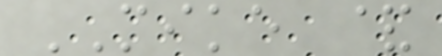MIKE &
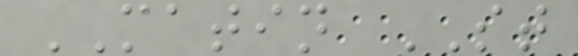MATIN ST
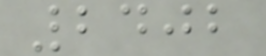2402
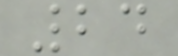24
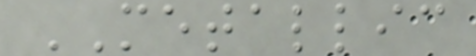METALLIC
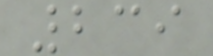239
